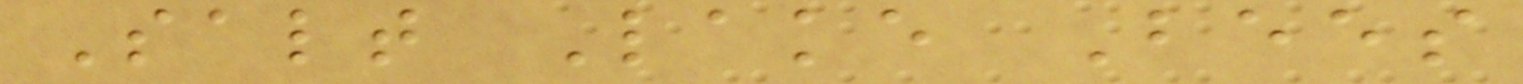Salt Lake Bees
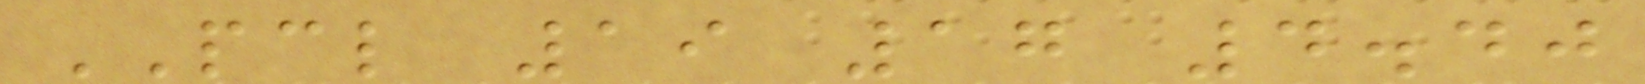PCL 19 17 4.40
